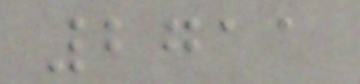2711
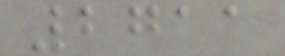2711
